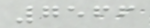7566
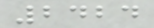2424
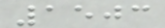1503
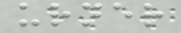urner
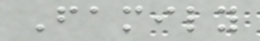Family
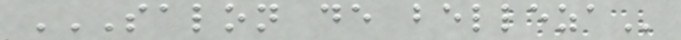SALON DE BELLEZA
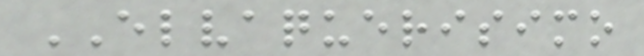ELVAQUERISIMO
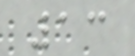13
